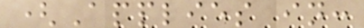(Applies in:
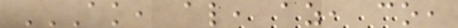AK, AL, AZ, CO,
